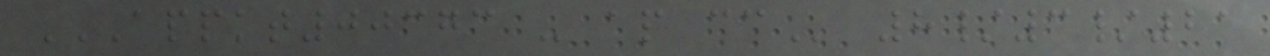APPKT00373 - AP CC 8/3/21
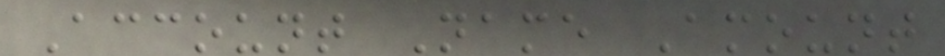Account Name Amount
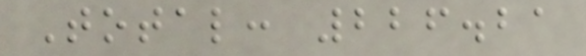Total: 226.21
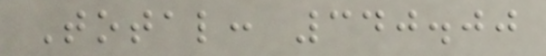Total: 340.00
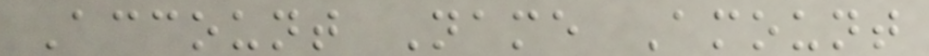Account Name Amount
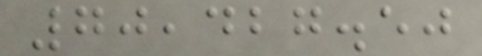70,427.50
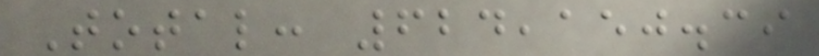Total: 624,150.39
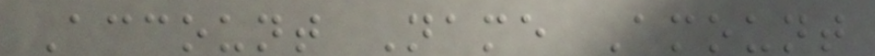Account Name Amount
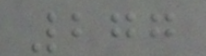277
